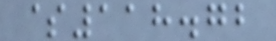$118.72
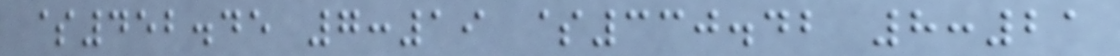$452.45 7:19 $330.42 8:21
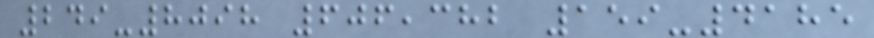249-8098 606,382 159-4185
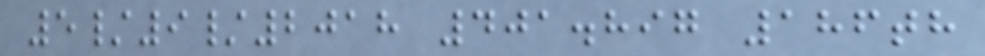5/9/2018 401.897 186th
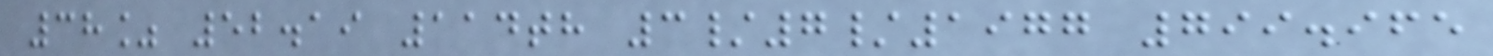38% 52.19 114th 3/7/1977 799.965
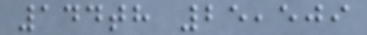144th 25,509
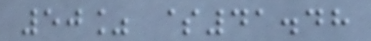50% $41.48
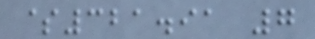$321.91 7
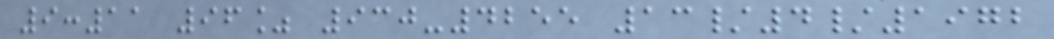9:11 96% 930-4255 13/4/1972
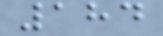184
